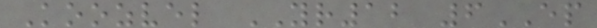Koozvel YR12 6EP
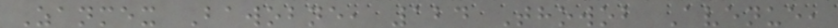Zanmex Bawobne, 124 Thowob Avenue,
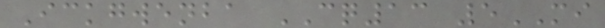Ickgwenba CQ13 5MI
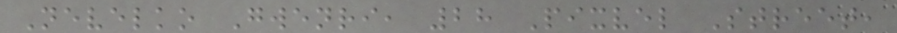Nevelko Gwenri, 28 Pixvel Street,
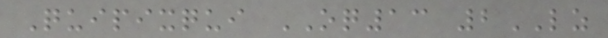Quipixqui OQ13 2LZ
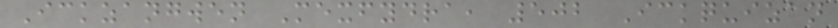Ickzangwen Mexfydra, 502 Ickquizan
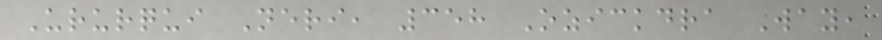Ururqui Neri, 358 Ozickdra Way,
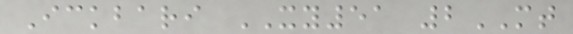Ickbari XY51 2MT
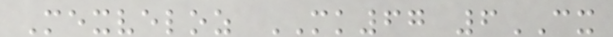Mexveloz MK67 6CX
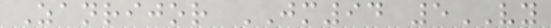Zanrijor JM94 5VY
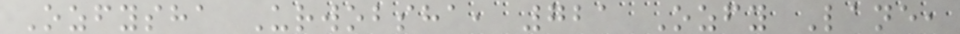Ozfysha Urwobsha, 721 Ozfy Lane,
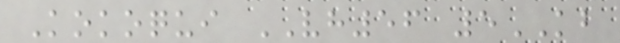Kokoqui VH56 5KB
